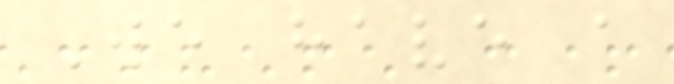We have a
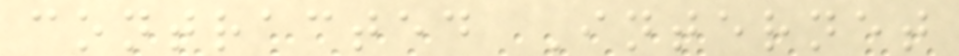contracted Internet
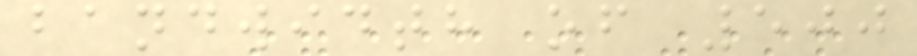bandwidth of 500
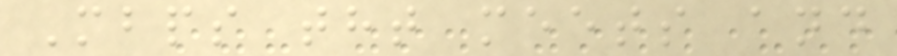Mbps tht meets and
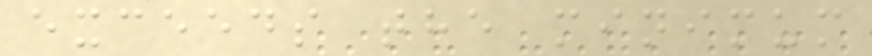exceeds the minimum
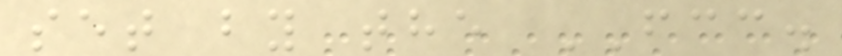set by the FCC.
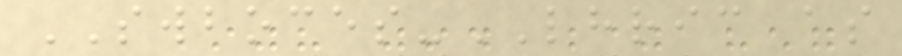SWBOCES-LHRIC as
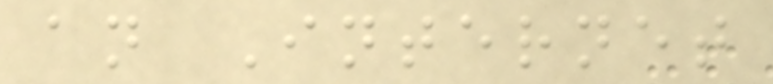an Internet
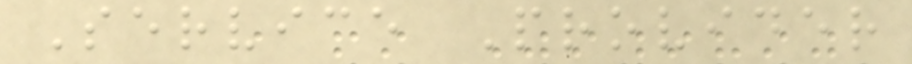Service Provider
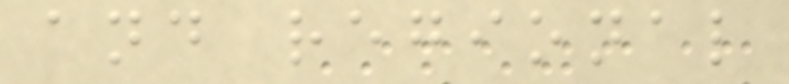and regional
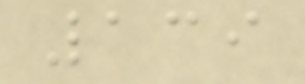139
